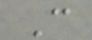C
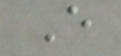E
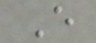E
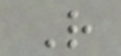R
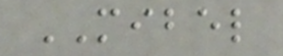MIBEL
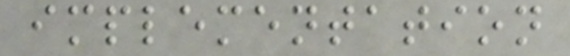implementation
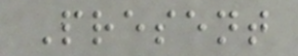Present
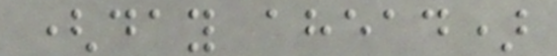(day ahead)
